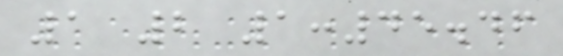1 2 1:45.46
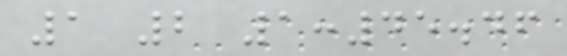1 2 1:45.46
